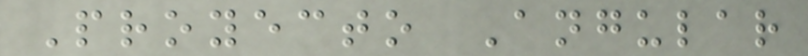Proyecto Angular
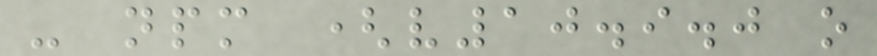- npm (v10.9.0 o
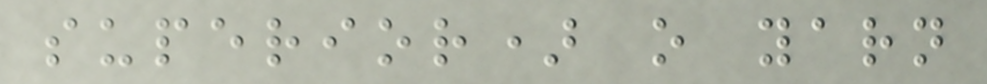superior) o yarn
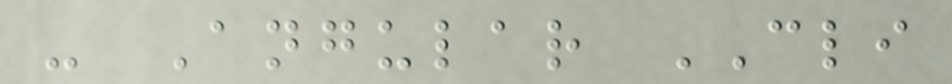- Angular CLI
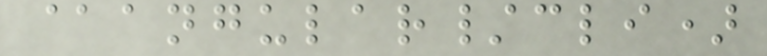@angular/cli)
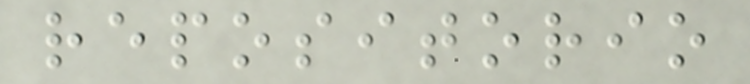repositorio
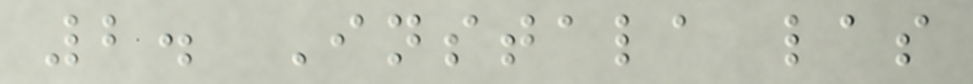2. Instala las
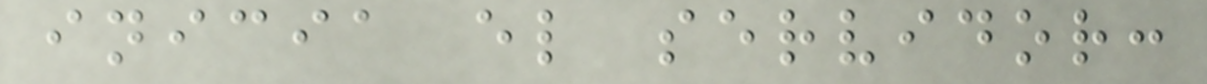inicia el servidor:
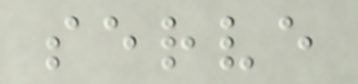serve
